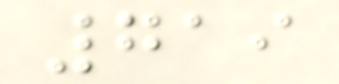719
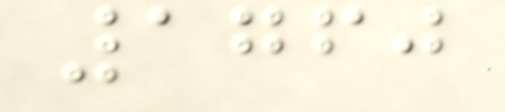1760
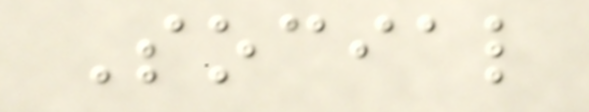Social
